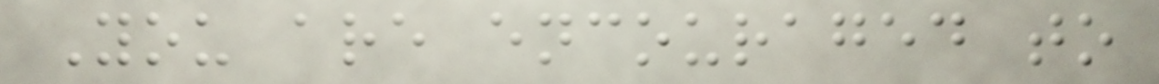You are encouraged to
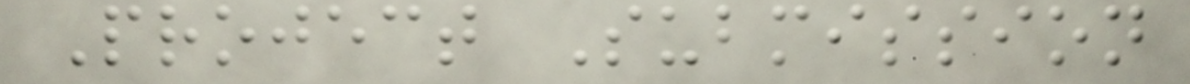Project Submission
